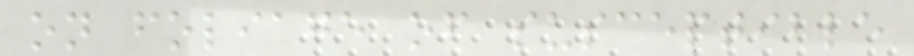on foliage of susceptible
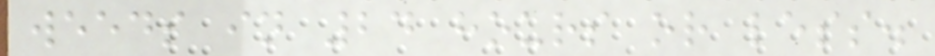weeds in 24 hours or less.
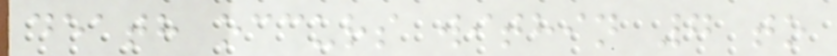death occurs within 7 to
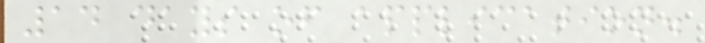14 days of application.
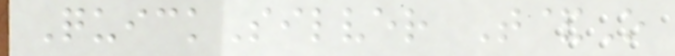QuickSilver T&O
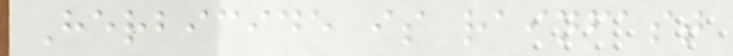Herbicide is rainfast
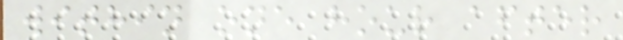within one hour after
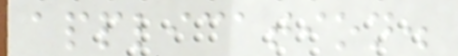application.
